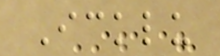Icklu
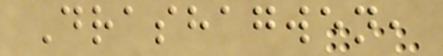Drashagwen,
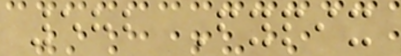582 Fypix
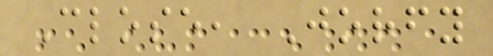Close, Jorfy
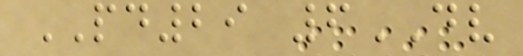PD29 6DV
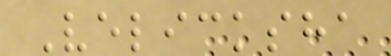Velicksha
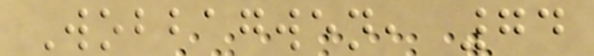Wobbagwen, 74
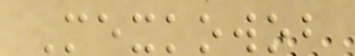Mexkowob
